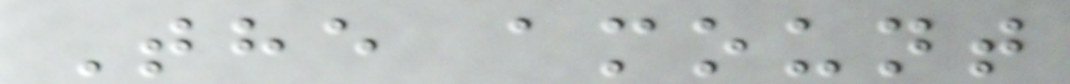The amount
